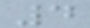4
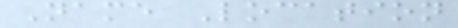Name Location
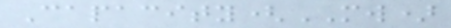Capacity(MW)
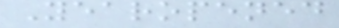Yearopened
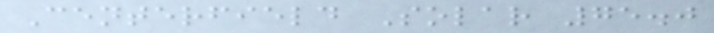Centerfield Solar 75.0
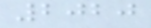2020
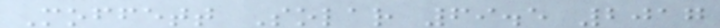Moffett Solar 69.5 2017
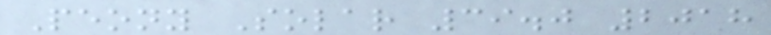Peony Solar 39.0 2018
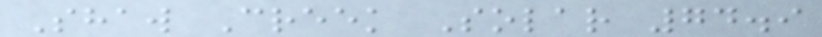Shaw Creek Solar 74.9
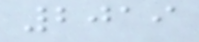2019
